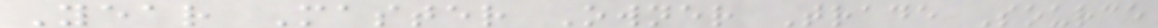Year Master Owner Trade Source
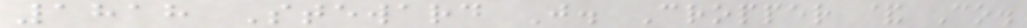1818 Steward J. Cropper & Co.
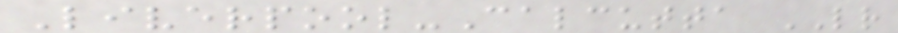Liverpool-Calcutta LR
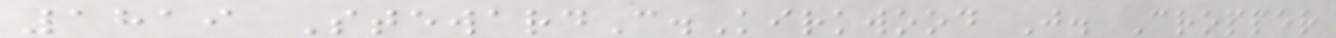1819 StewardC.Kirkwood J. Cropper
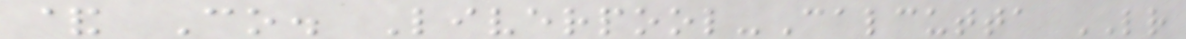& Co. Liverpool-Calcutta LR
